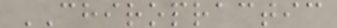CHIROPRACTIC
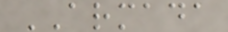ARMADA
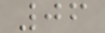06
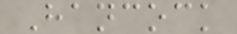Hancock
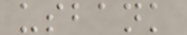usbank
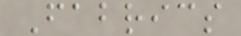Fabrics
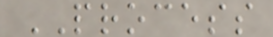PROCESS
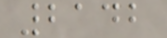2142
